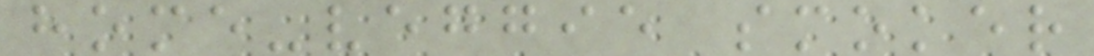home-veggie smoker
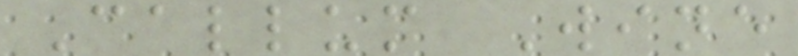Callum Wine
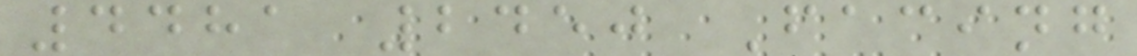4481 2450 Facing
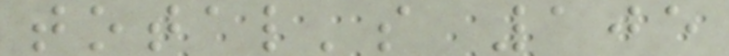total's 105
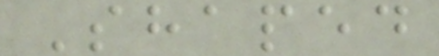Shaped
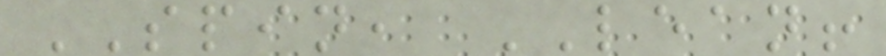SPIN, LEAN!
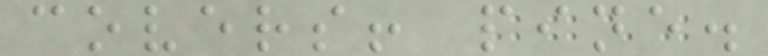covers! pine.
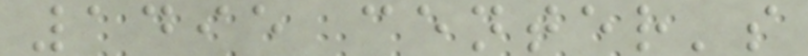1495 center's
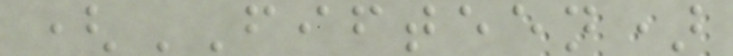(FIFTEEN)
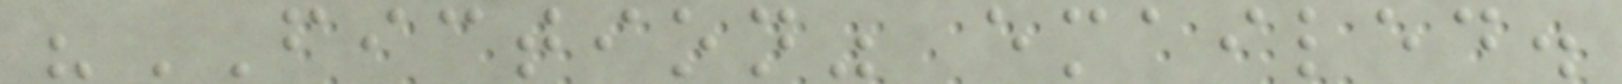"FICTION" emailed.
